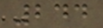244
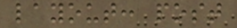layout: post
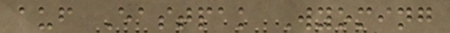auf Eastpak Wyoming
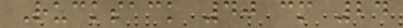Rucksack 40 cm 24
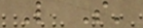L S'
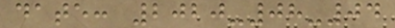date: 2020-08-04
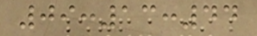09:13:44
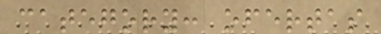category: ofertas
